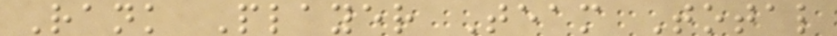Rank Player Team Total
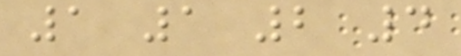1 1 2 4
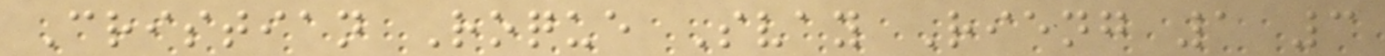Cristian Roque Svay Rieng 1 3
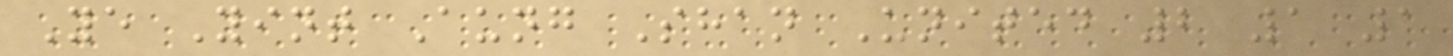Ye Yint Aung Shan United 2 1 1
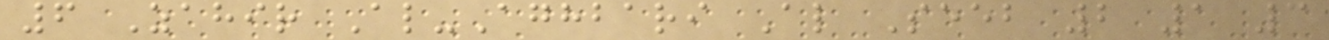6 Zahir Al-Aghbari Al Seeb 2 1 3
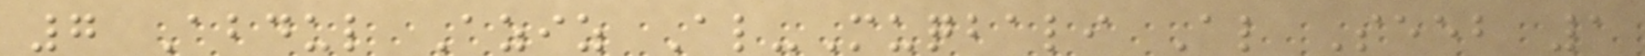7 Abdul Aziz Al-Muqbali Al Seeb 1
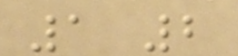1 2
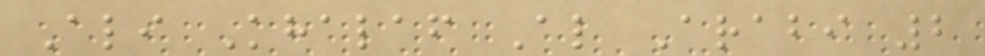Ali Khalaf Al Arabi 2
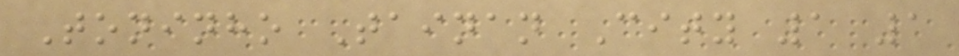Toninho Tainan City 1 1
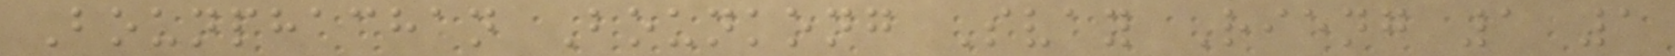Bounphachan Bounkong Svay Rieng 1 1
